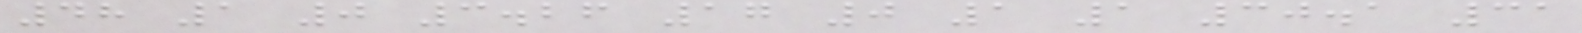48 1 0 3.26 17 0 1 1 30.1 31
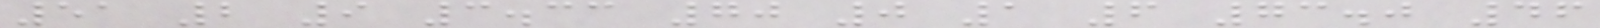51 2 9 3.33 70 0 1 6 73.0 46
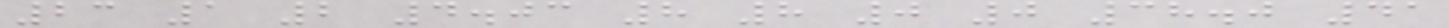23 1 2 4.03 8 8 0 0 38.0 41
